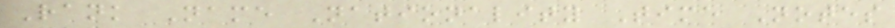Rank Name Nationality Time Notes
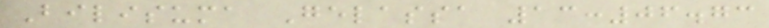Bilisuma Gelassa 13:06.73
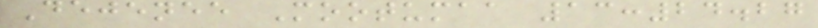Dejenee Mootumaa 13:24.27
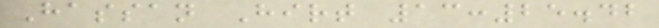Hassan Hirt 13:25.42
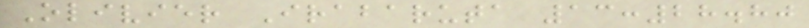Olivier Irabaruta 13:28.80
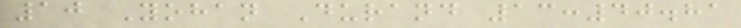10 Yohan Durand 13:40.81
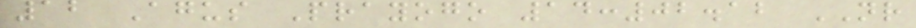12 Agus Prayogo 14:02.12 NR
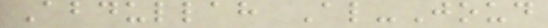Abdullah Al-Joud
